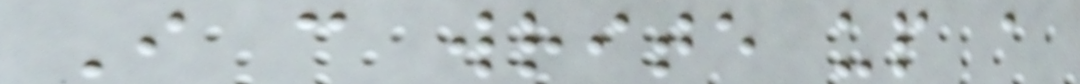I can write up a
